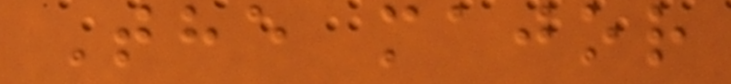The major
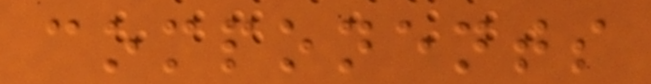components
